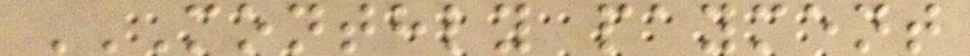MONTHLY PAYMENT
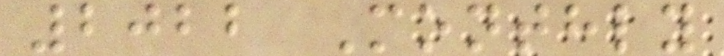2022 Monthly
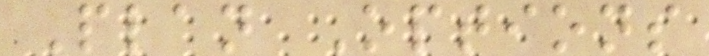Plan Options
